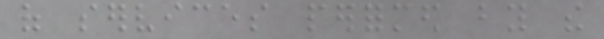of services performed by the
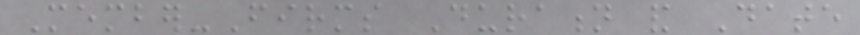Member-Firms Duration and Date
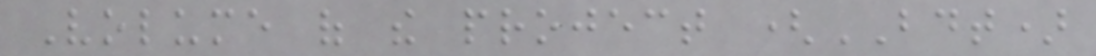Volume of the project (BDT)
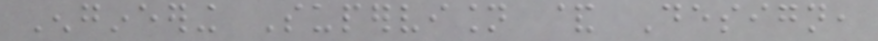Engineering Supervision & Design,
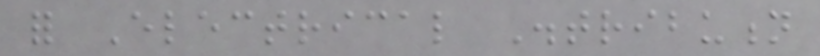for Electrical Distribution
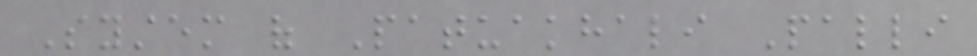System of Patuakhali Palli
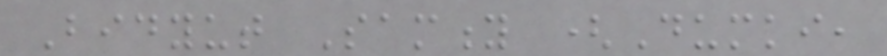Bidyut Samity (Dumki,
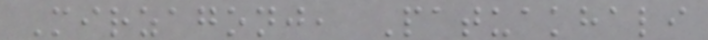Mirzagonj, Patuakhali
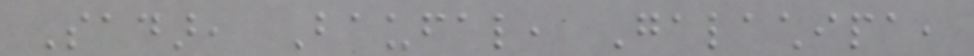Sadar, Baufal, Galachipa,
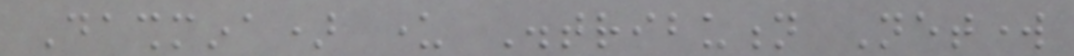Dashmina) under Distribution Network
